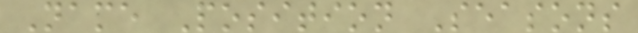Name Position Seasons
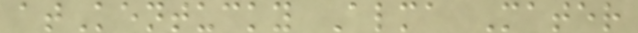atKentucky Alma Mater
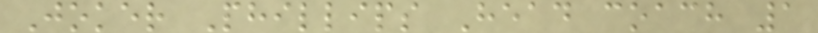Joker Phillips Head coach 1
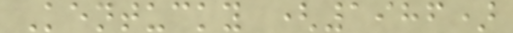Kentucky (1986)
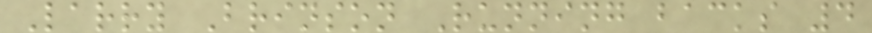Larry Brinson Running backs 4
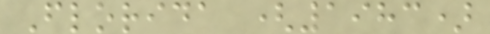Florida (1983)
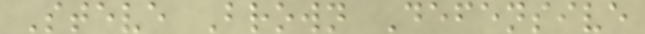Steve Brown Defensive
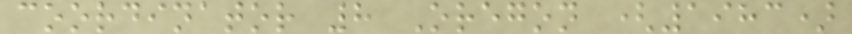coordinator 8 Oregon (1983)
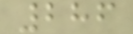286
